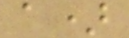a)
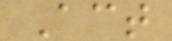Act
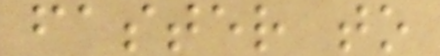faster to
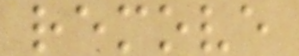remove
